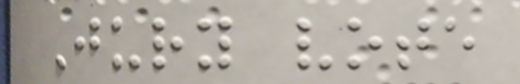Jury vote
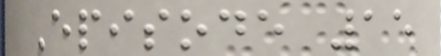Episode 15
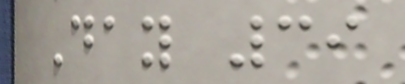Day 39
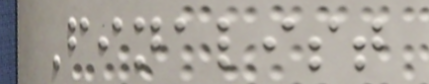Finalist
